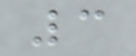3
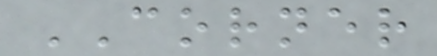CORNER
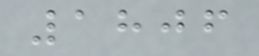1806
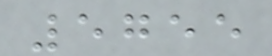5755
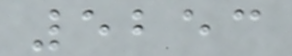5253
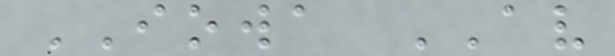IOWA AV
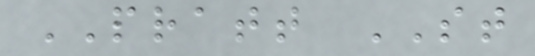PRATT ST
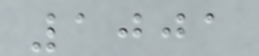1001
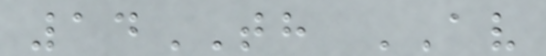14TH AV
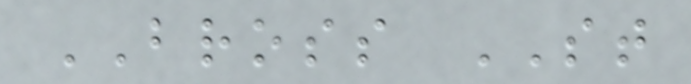BROSS ST
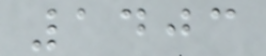1403
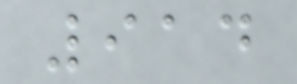914
